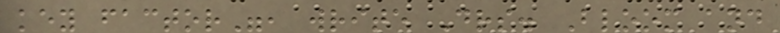key factor", write Drs. Bloom and
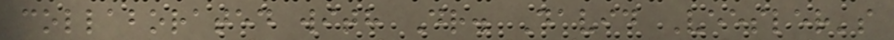collaborated with Dr. David Veesler's
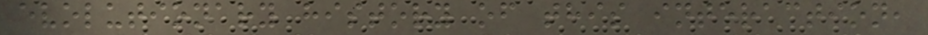evolutionary history of this interaction,
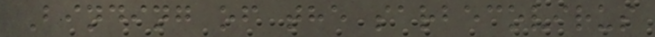Binding of the sarbecovirus
